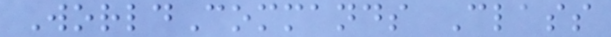WorldCommands Class
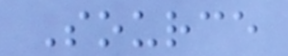Source
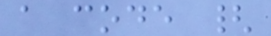a code {
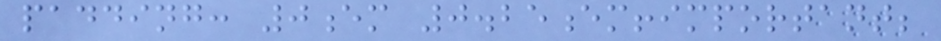padding: 0em 0.25em!important;
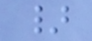}
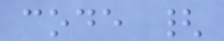code {
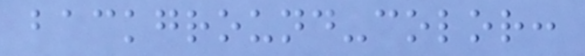background-color:
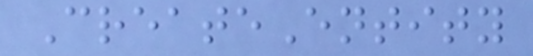CreateEntity
